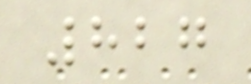827
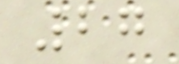27
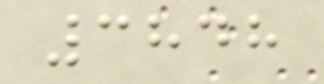3848
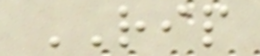RIP
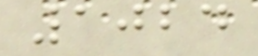1024
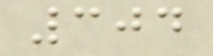304
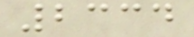2334
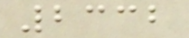2332
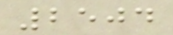2504
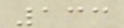133
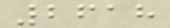2618
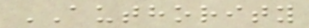AUTHORITY
